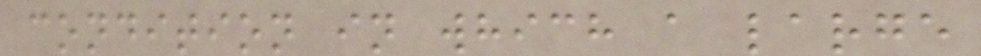condition in which a large
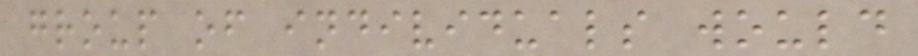group of individuals would
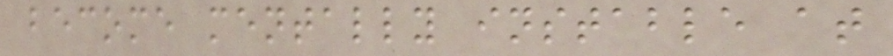become mentally instable at
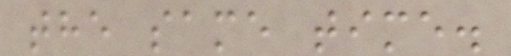the same time.
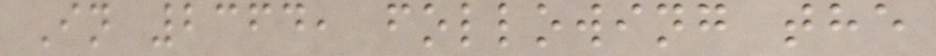In 2364, following the
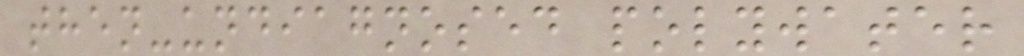then-undiagnosed polywater
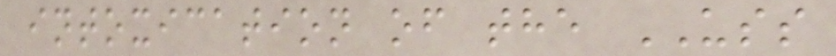intoxication of the USS
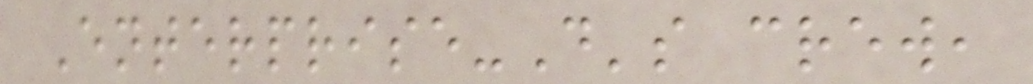Enterprise-D's crew,
